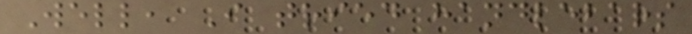Well, I tried handlebars
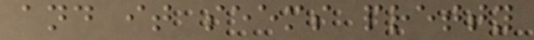and it seems pretty
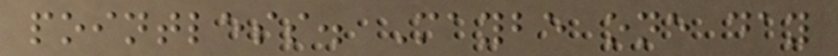pointless. Maybe one day
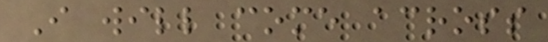I will come across
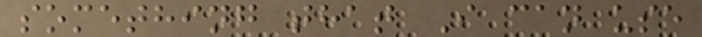something that I can use
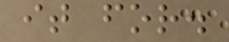it for.
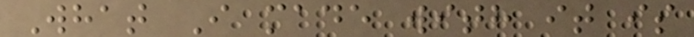What I made with it is
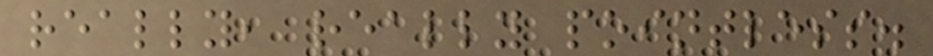really, really pointless.
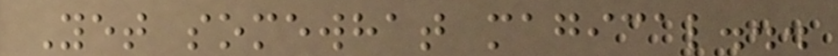Yet somewhat magical...
